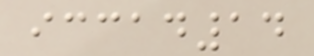iccad14
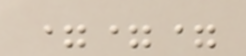===
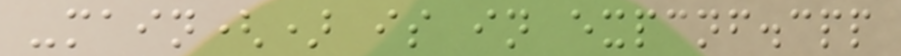-main() is in expcnf.cpp
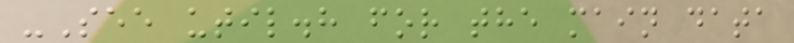-See util.h for the main data
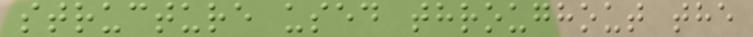structure used throughout the
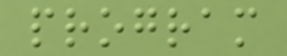program
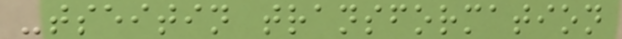-tseitin transformation
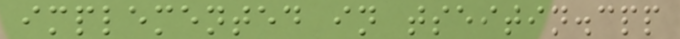implemented in tseitin.cpp
